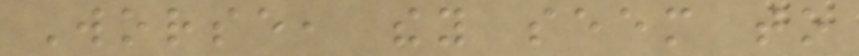Worse, they seem to
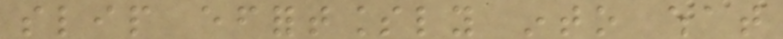slip effortlessly into what
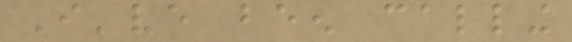I've been calling
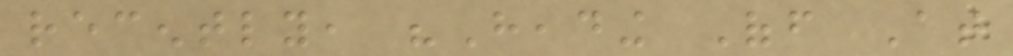recently, "Heading Off At
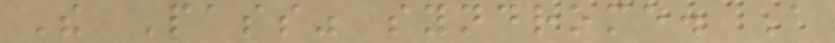The Pass" syndrome. A
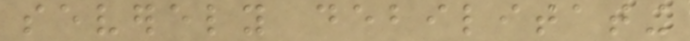severely debilitating
